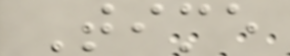Time
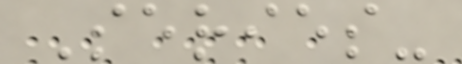Series-
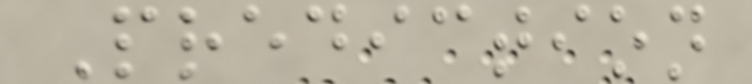Prediction
